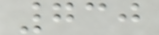730
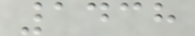1438
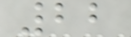22
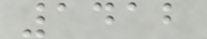1412
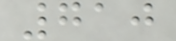710
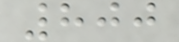800
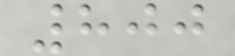800
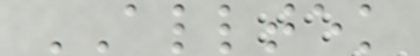ALLTEK
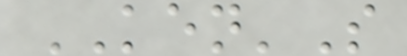KEN'S
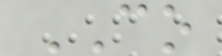CO
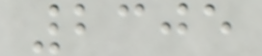2305
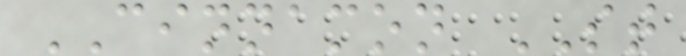CINNAMON ST
